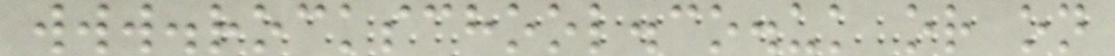www.rockschool.co.uk or on
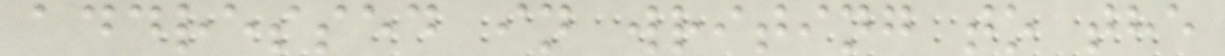addressed in writing to the
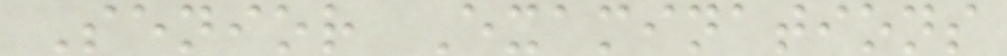Senior Examinations
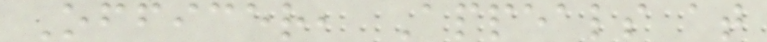Officer, Appeals at
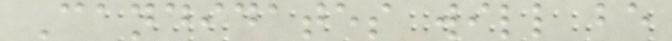Candidates will be
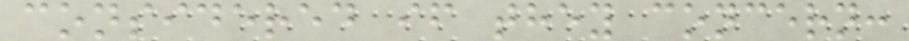considered if they concern:
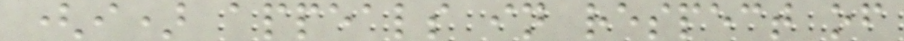(i) appeals in respect of
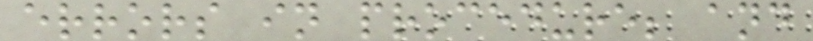errors in procedure; and
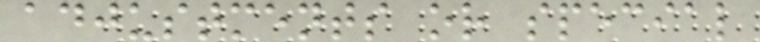adjustments or special
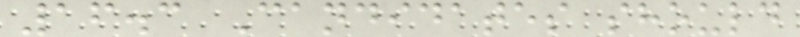16.3 Candidates should
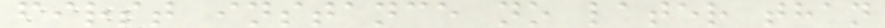first instance no later than
